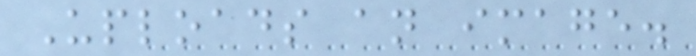Uploads an image.
